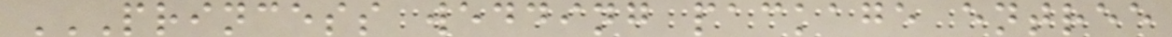PRINCESS WEDDING PACKAGE ENTREE
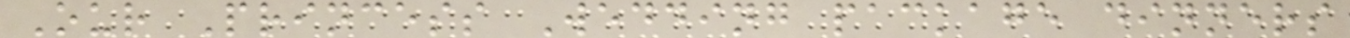Our Princess Wedding package dinners
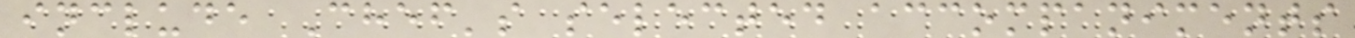include Chef's selected accompaniments
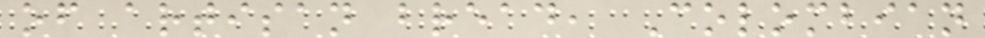of artisan bread, Colombian
